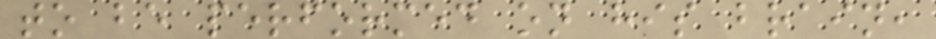to be performed on his brain,
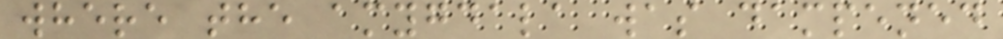where the amygdala was dampened
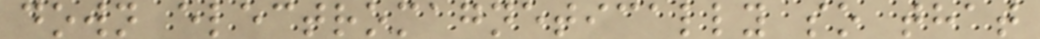down electromagnetically so that
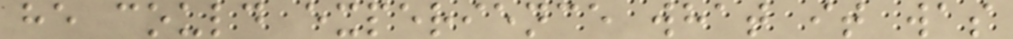he could experience what it was
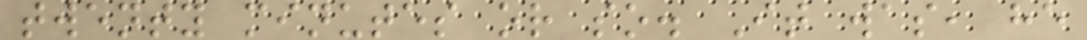twenty minutes or so. It was, he
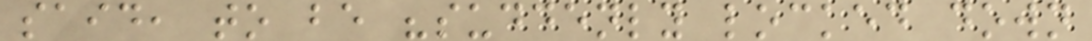said, to be "suddenly locked down
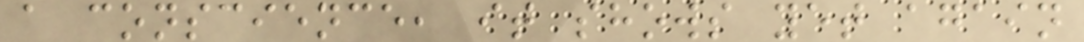a conscience, it shows yet again
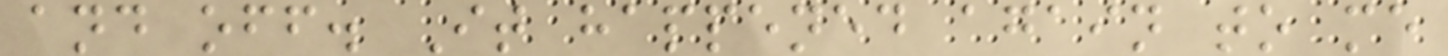and off. It happened again to me
